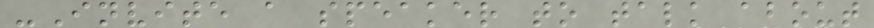-Invite a speaker to talk about
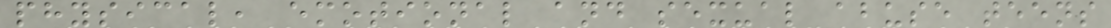physical, emotional and sexual abuse teens
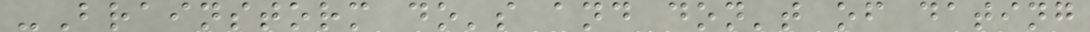-Brainstorm do's and don't of dating
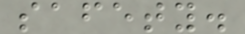safety.
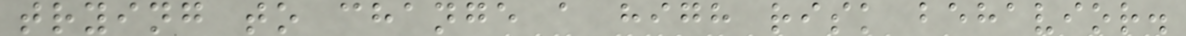trying to change a high risk behavior.
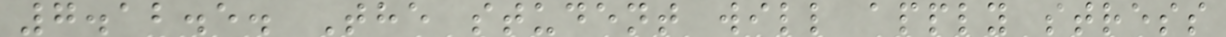7.12.5. The student will apply stress
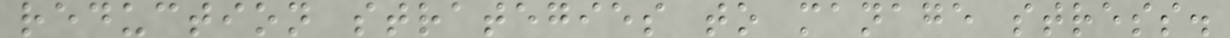reduction strategies to manage stress.
